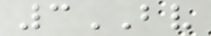3BV
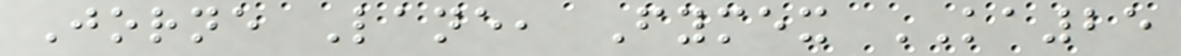Jorne Lane, Fymex KA25
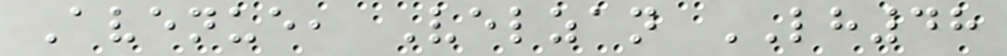Avenue, Velzan LH48
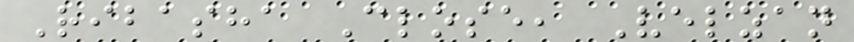Ribasha Close, Velzan
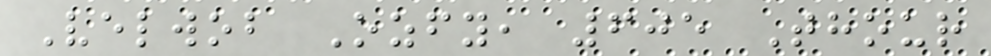Velwob Ozfy, 605 Thour
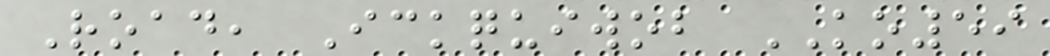Road, Ickquiwob KO59
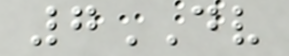7DV
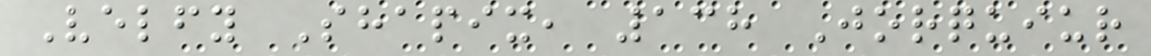Velfy Shapix, 138 Jorquiur
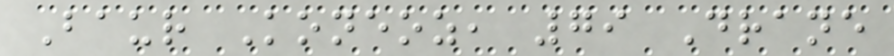Baur Koneoz, 79 Drane
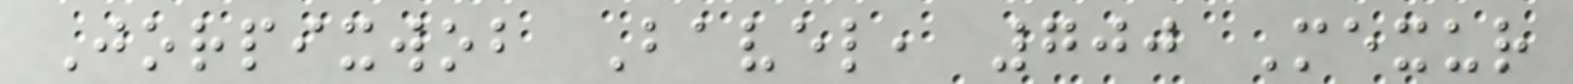Jorpixwob Bavel, 700 Mexur
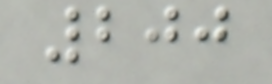200
